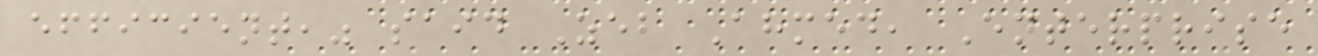efficient," said Zeb Ahmed, Enterprise
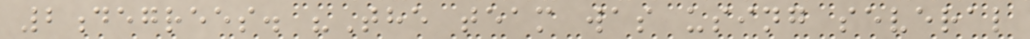2degrees. "The team was using several
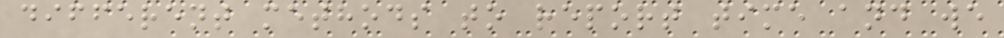different methods to report time and we
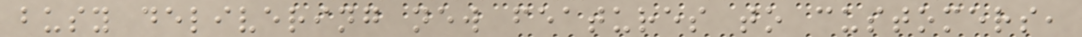busy delivering new features to customers,
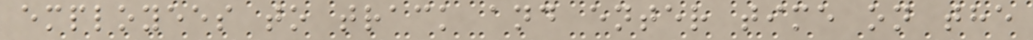employees to track and enter time on the
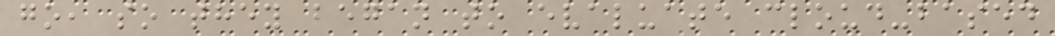go, so they began to evaluate cloud-based
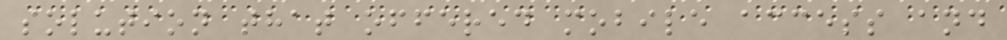solution that offered mobile access and
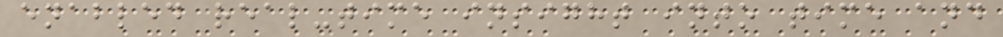enabled real-time insight into time and
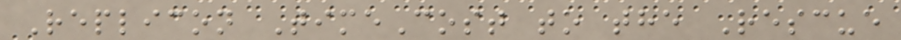Replicon TimeCost to the Rescue
